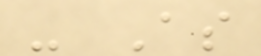- As
